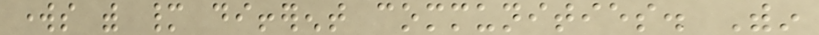works with many different communities. Within
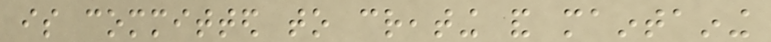is committed to creating and maintaining
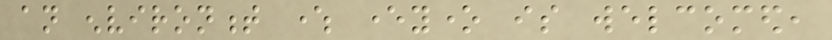an environment where everyone is welcomed,
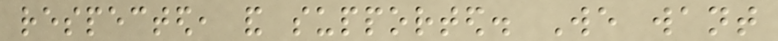respected, and supported. We want
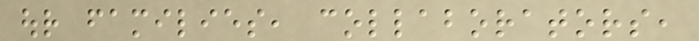our families, collaborators,
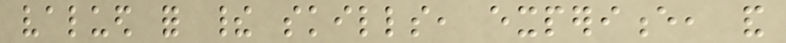valued for their skills, experience, and
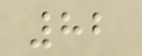82
